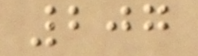207
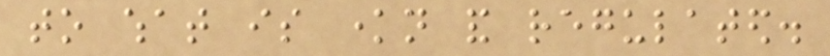to what is known and regulated.
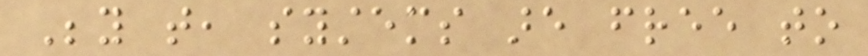Beyond that, systems are free to
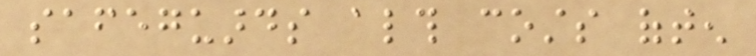safeguards although costs often
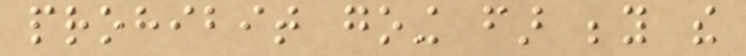prohibit going far beyond the
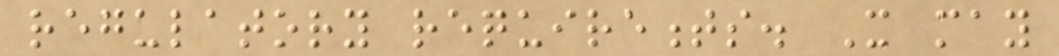regulatory requirements. It may
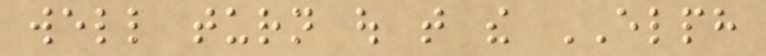well turn out that the ELPH
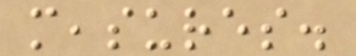measures.
